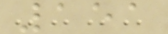151
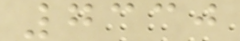7330
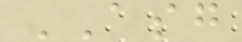ASG
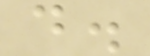d.
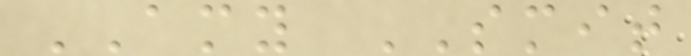AMY SMIT
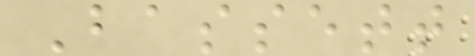Bassett
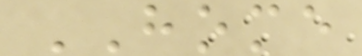HOME
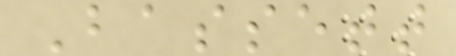Bassett
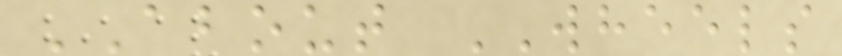ABOUT WHEELS
